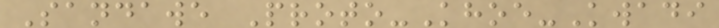Sandawe Proto-Khoe-Kwadi
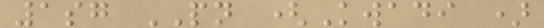1sg PN (Kwadi )
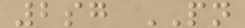2sg PN
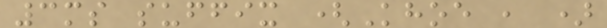3ms suffix (Khoe , )
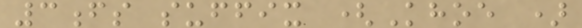3fs suffix (Khoe )
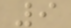9
